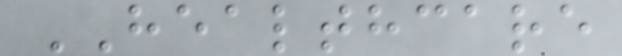HEALTHCARE
